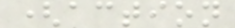(action
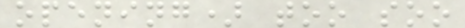opening) too soo
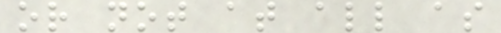or not at all as
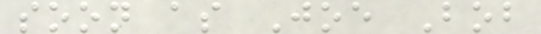soon as Joe Bob
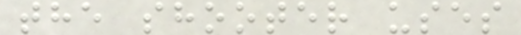the shooter uses
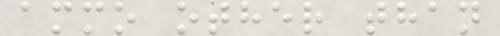ammo other than
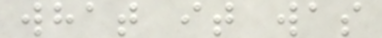what it was
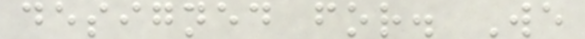designed for. We
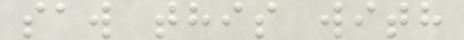saw this with
